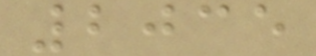2035
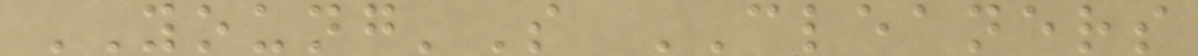YOUNG'S CLEANERS
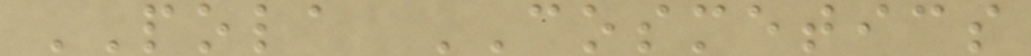POLA COSMETICS
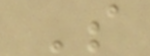S
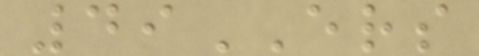49ERS
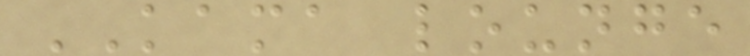KAMA lounge
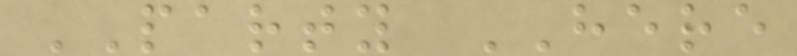PARTY HERE
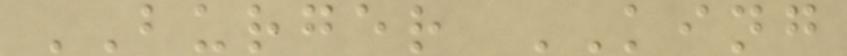BURGER KING
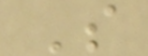S
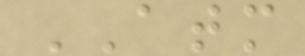ATM
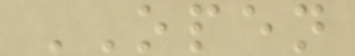OPEN
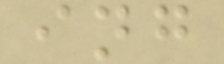ing
